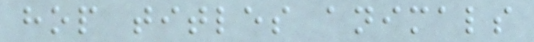hop titles animals
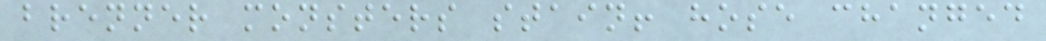brenner monsters stain! hose changed
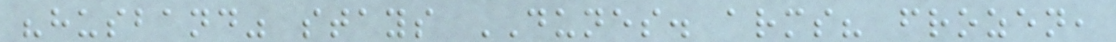"husband" stays DUNES. arms? frozen,
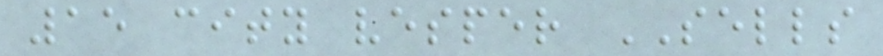15 city vesper SELLS
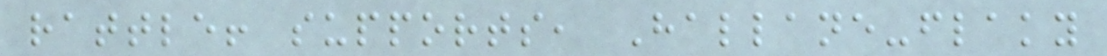rattle! supports, Hallane-flaky
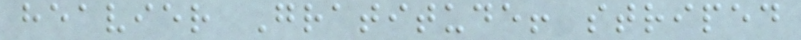heavier Gratitude! striped
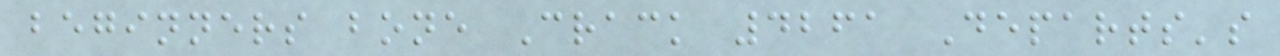beginners bone Crack 4261 Departs's
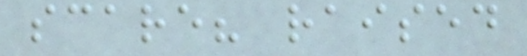scare? raised
